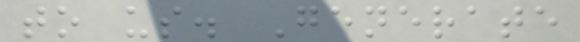to us. Generate
